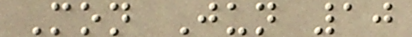Mon Jun 10
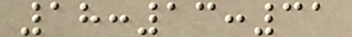18:13:31
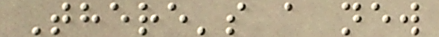There's a new
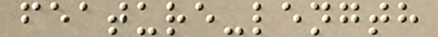feature-length
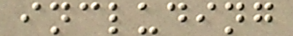including
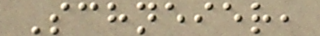Schneier,
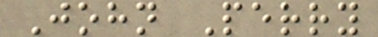John Perry
